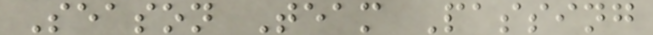Season Team Passing
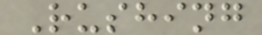Rushing
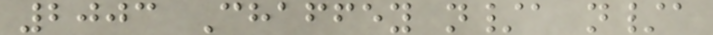2003 Chaffey n/a n/a
